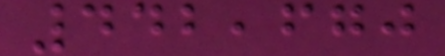442,670
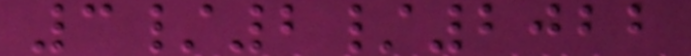3/2/2022
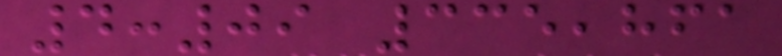4:09 335,861
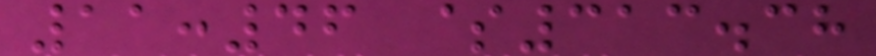11:46 $313.38
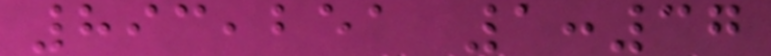893,251 1:37
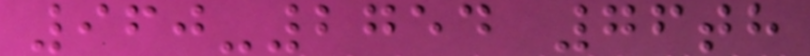960-2754 76th
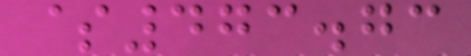$473.73
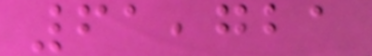61,721
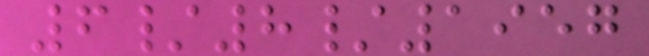6/8/1957
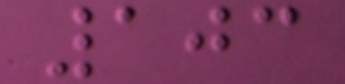103
